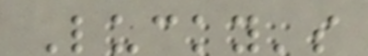Lucky's
